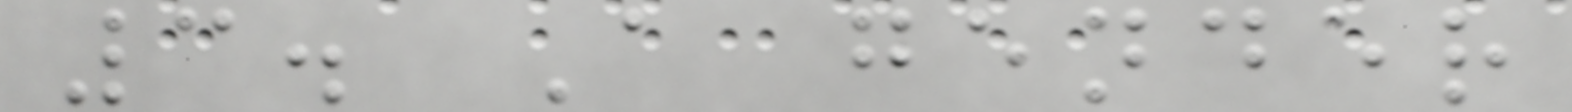3. A gender
